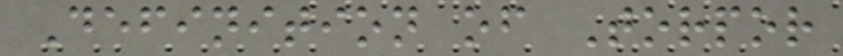Definition of Torpor
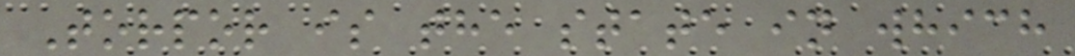Torpor is the state in which
